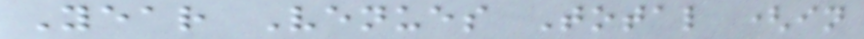Year Venues Total (in
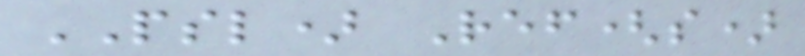PSL) Ref(s)
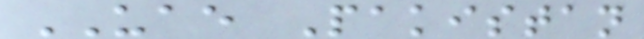UAE Pakistan
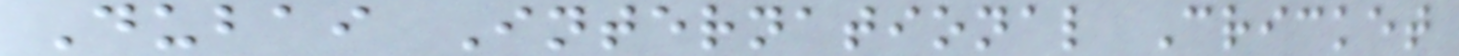Dubai International Cricket
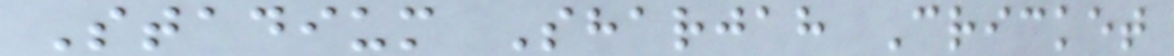Stadium Sharjah Cricket
